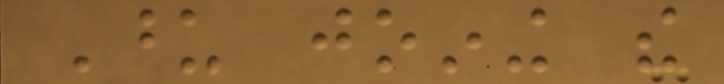Upon joining the
